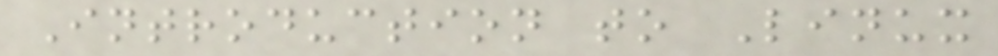Introduction to Linux
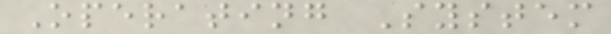Operating System
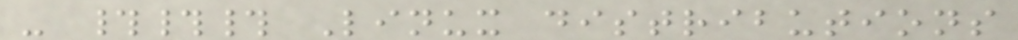- ### Linux distributions
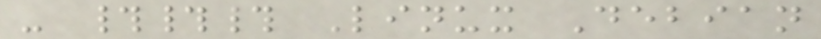- ### Linux Debian
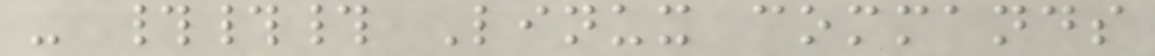- ### Linux commands
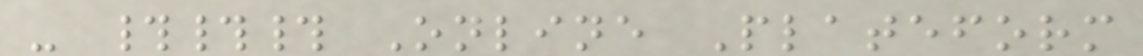- ### Online Plateform
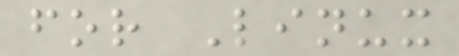for Linux
